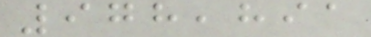978,891
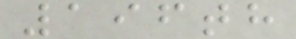196th
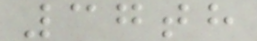37th
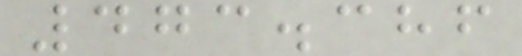473.386
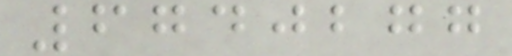6740277
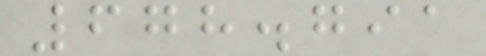678.791
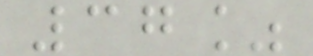37%
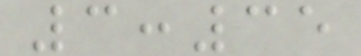3:35
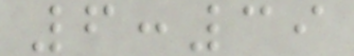6:39
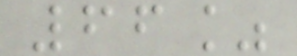66%
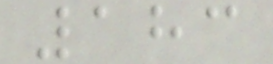183
